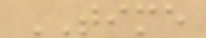TIME
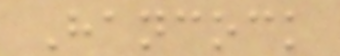Hancock
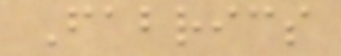Fabrics
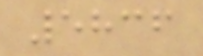5836
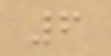6
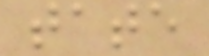tate
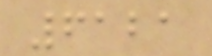6121
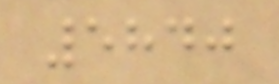5840
